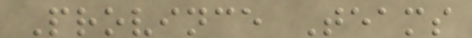Province Teams
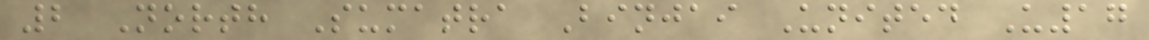2 North Sumatra Binjai United U17
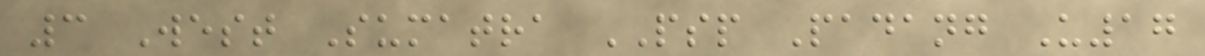3 West Sumatra PSP Padang U17
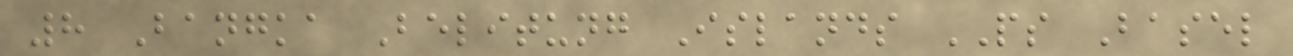8 Bangka Belitung Islands PS Basel
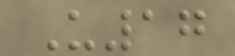U17
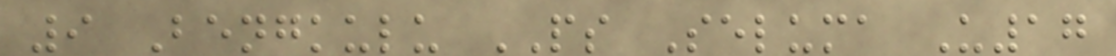9 Bengkulu PS Seluma U17
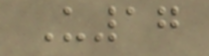U17
